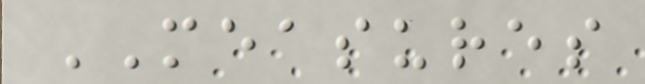MEASURES
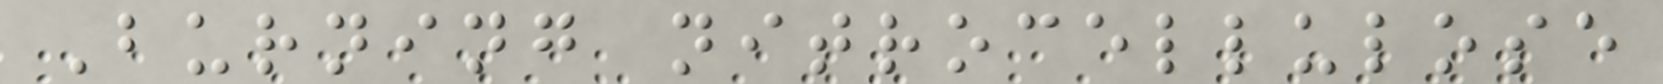Burning nitrocellulose
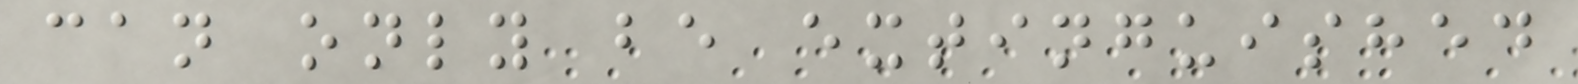can only be extinguished
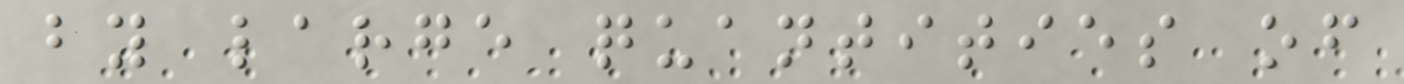by large quantities of
